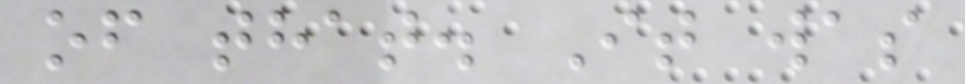of that. It was
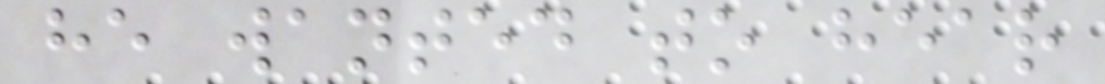he wanted to hear
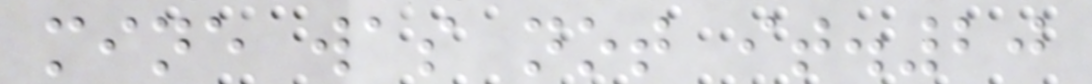mine was not it.20
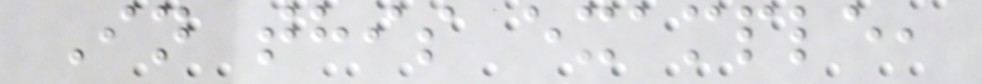In this example,
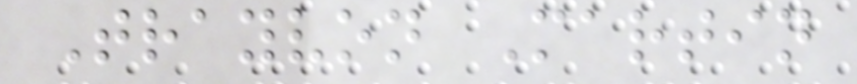Trayvon Martin
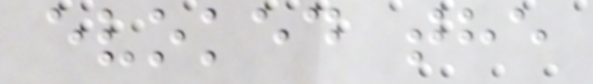evoked the
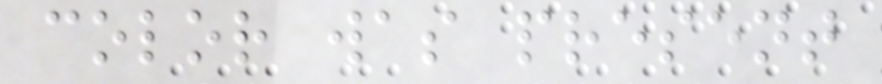color was present
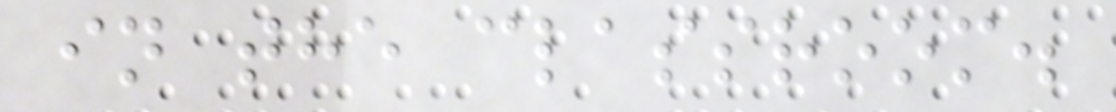in the classroom.
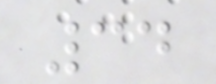34
